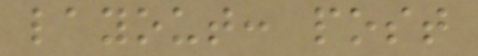layout: post
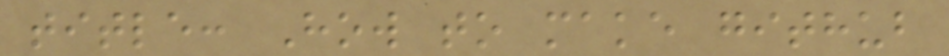title: How to make github
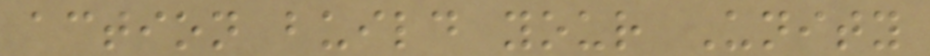action build your Unity
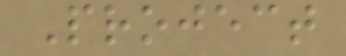Project
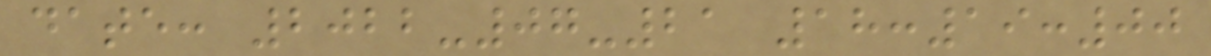date: 2022-07-21 18:19:00
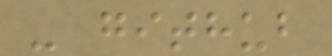- github
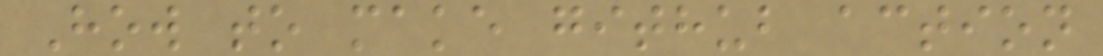How to make github action
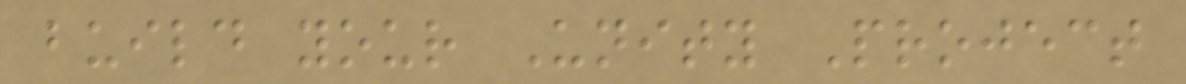build your Unity Project
